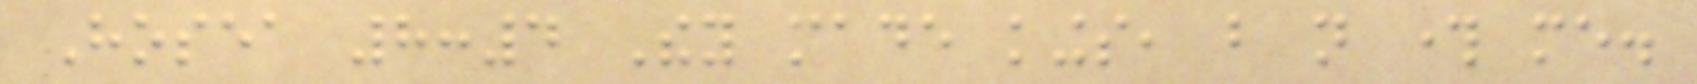Hosea 8:4 They made kings, but not through me.
